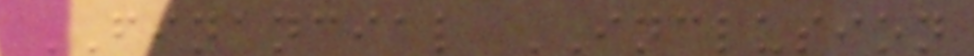FINANCIAL INCLUSION
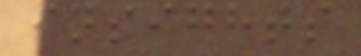insights
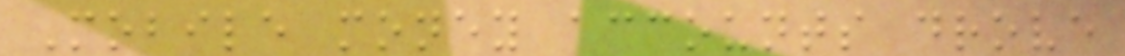Mobile money accounts drove
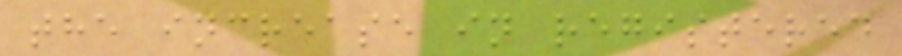the increase in registered
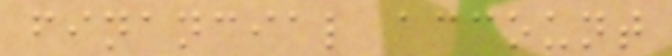financial account
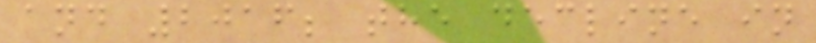and 2016; the decline in
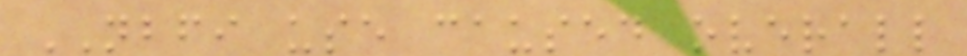NBFI use caused overall
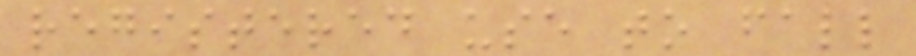registered use to fall
